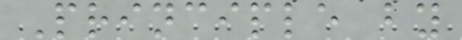Principle by
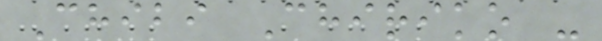Chibi Chiriko -
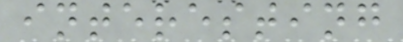interesting
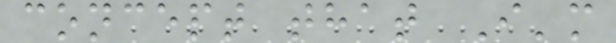concept that I'm
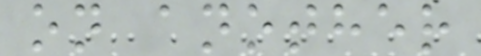on another
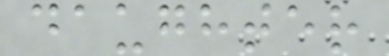daughter
